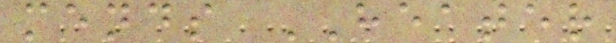mends HEATER
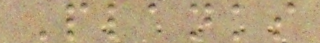Planks
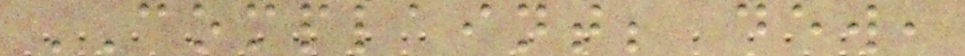COMPLAINT; dew,
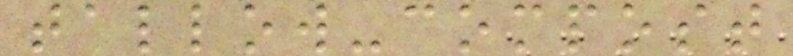tallow-compost
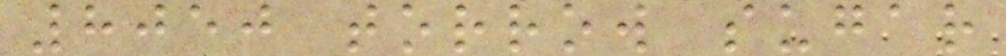8050 torrow sugar
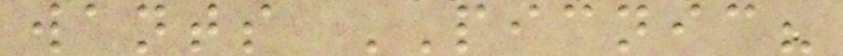wants PICNIC?
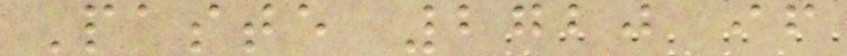Paste 2720 if
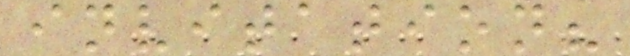invitation?
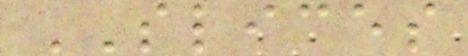SLICES
